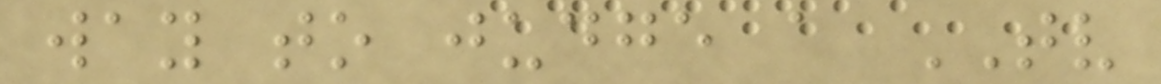way to judge a TV
